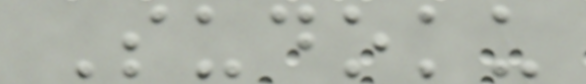Sudoku
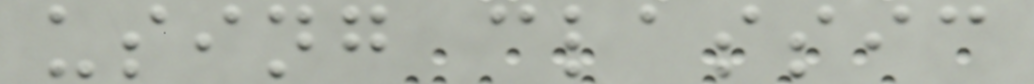using classic
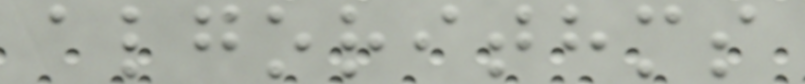algorithms
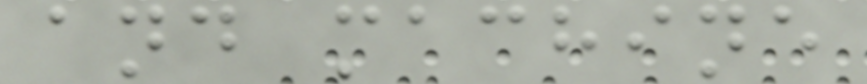and machine
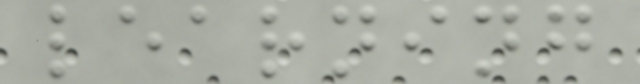learning
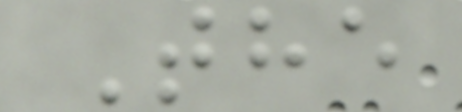The
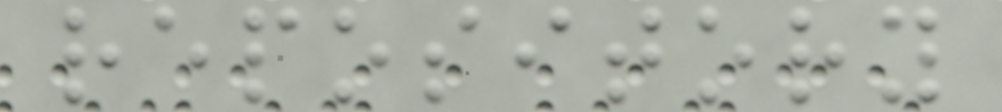repository
